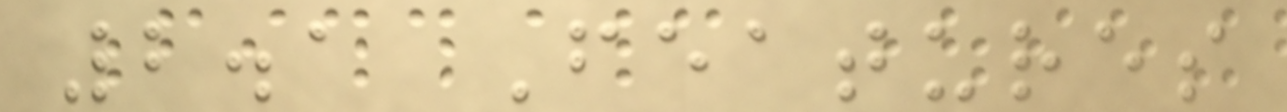2.1 Features
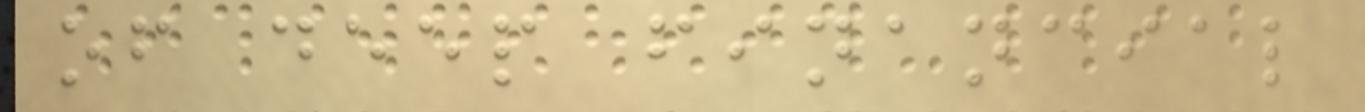of deep financial
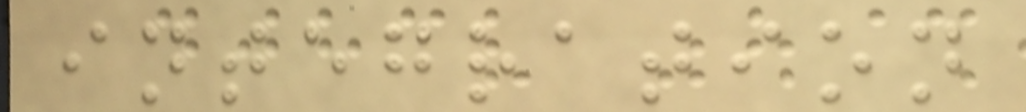integration
